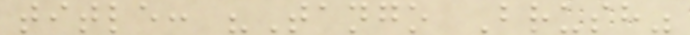title: "Tango Brush"
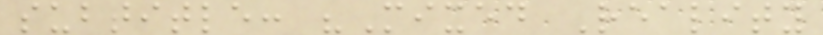subtitle: "Mixed Reality
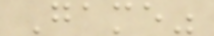Game"
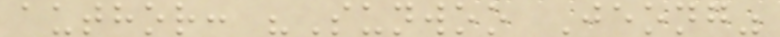author: "Sunwoo Jeong"
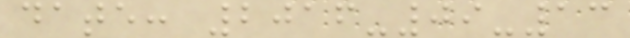date: 2016-09-13
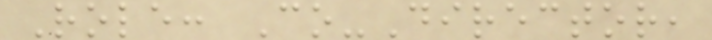Role: Co-Director,
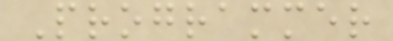Programmer
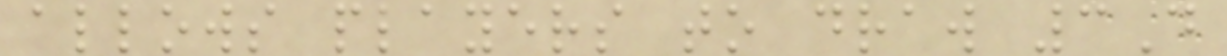allows players to draw 3D
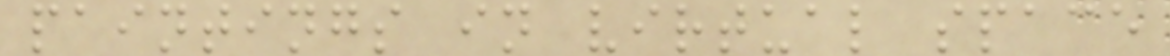paintings in virtual space
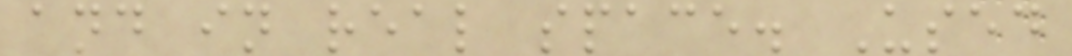and in real space. Used
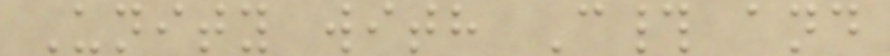Unity with C# and
